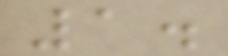1.
